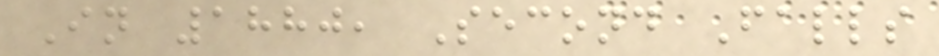In 1880, Second Falls
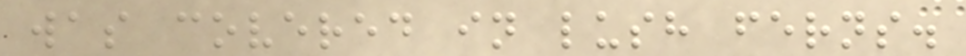was covered in lush ferns.
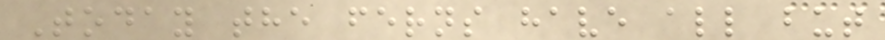Today the ferns have all but
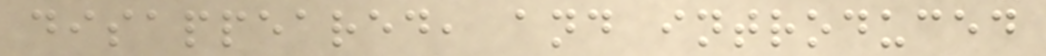disappeared, and introduced
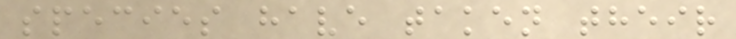species have taken their
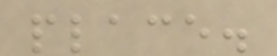place.
